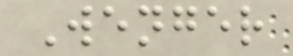Wenger
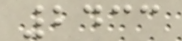2433
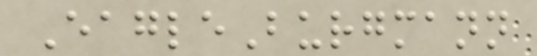EagleBurgmann
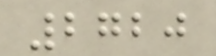2720
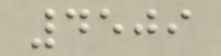4509
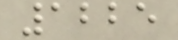1225
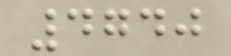4740
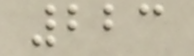223
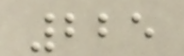225
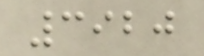3920
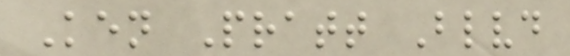Ken Pratt Blvd
